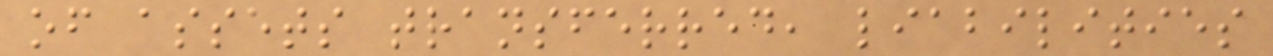of assets transferred, liabilities
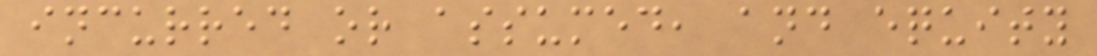incurred or assumed, and equity
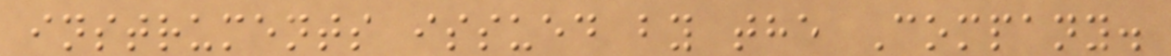instruments issued by the Company.
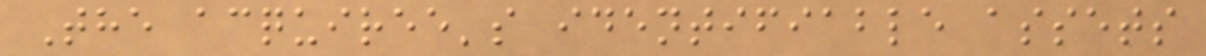The acquiree's identifiable assets
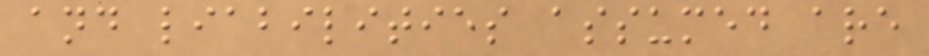and liabilities assumed are
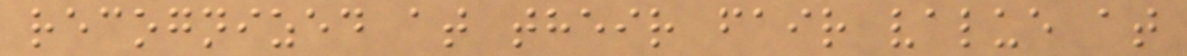recognized at their fair value at
